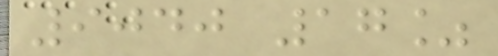9040 17%
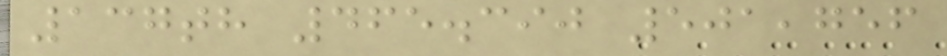137th 465.390 501,756
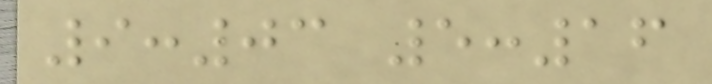9:03 5:16
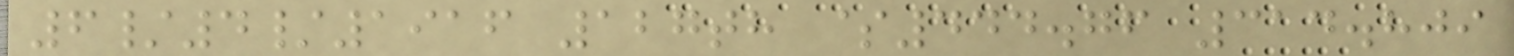6/4/1916 127th $444.76 314.809
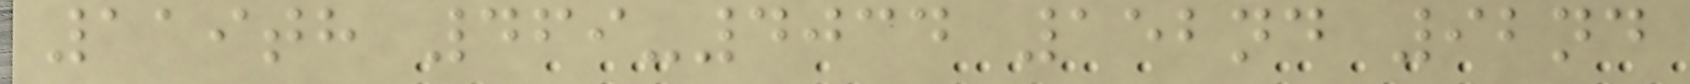119th 469-4034 152nd 92nd
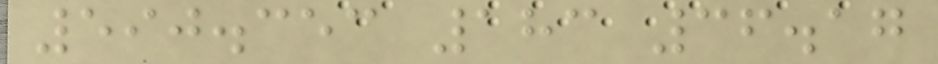590.353 183 36.17
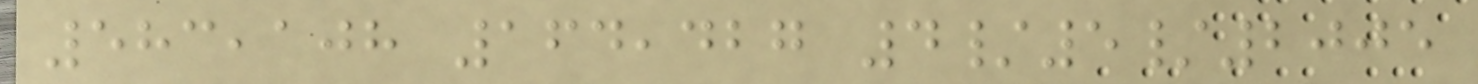583,108 164,427 4/5/2005
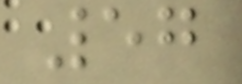57
